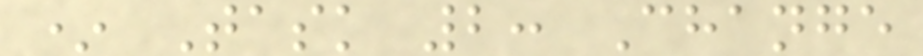* Task 2: Change
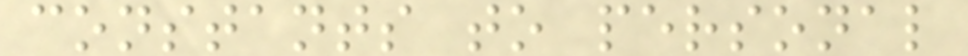constants to personal
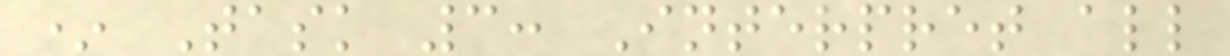* Task 3: Interpret all
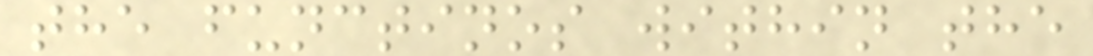the functinos within the
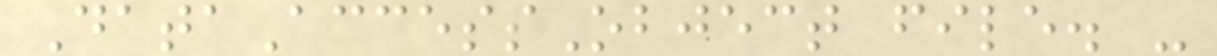DataAccessObject file. -
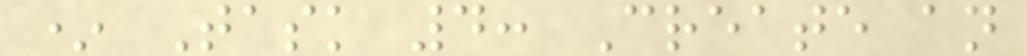* Task 4: Create an
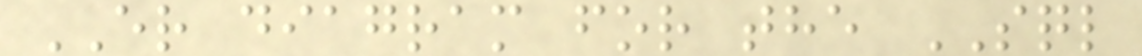ER diagram for the SQL
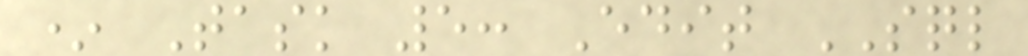* Task 5: Edit SQL
